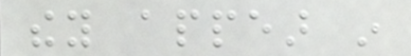they appear in
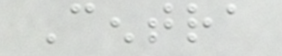Centra
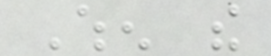When the
